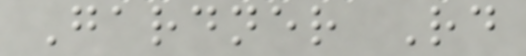Gardner Rd
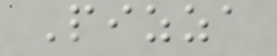Pizza
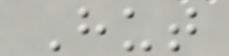Hut
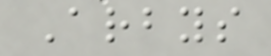Arbys
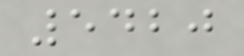5420
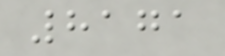8171
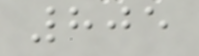805
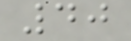40
